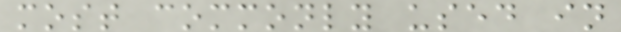most commonly used in
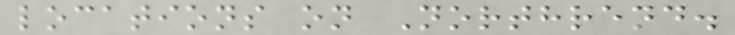locations on Northrend.
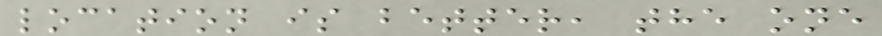location is better, the one
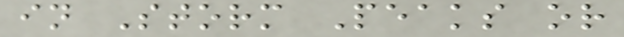in Storm Peaks or
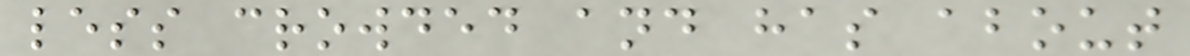less crowded and has about
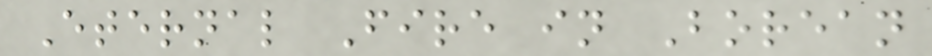Eternal Fire in Borean
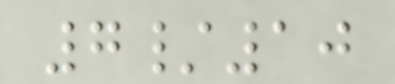7/10
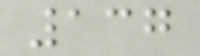137
